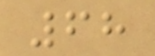68
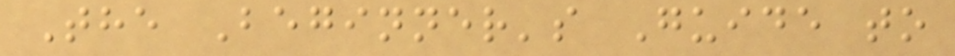The Beginner's Guide to
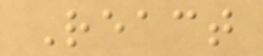React
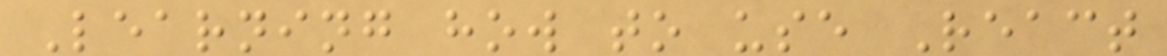Learning how to use React
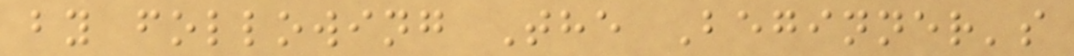by following The Beginner's
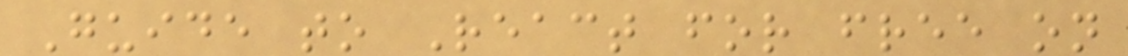Guide to React for free on
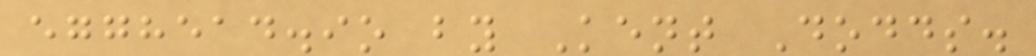egghead.io by Kent Dodds.
